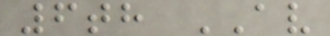6th AV
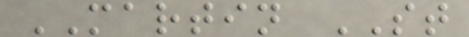MARTIN ST
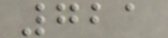721
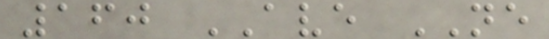160 AVE NE
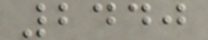2440
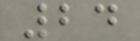24
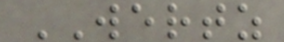WERTZ
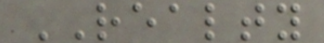REALTY
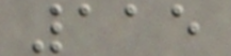115
